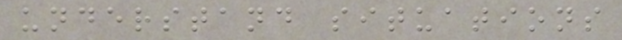understand situations
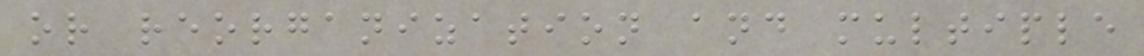or reorganization and multiple
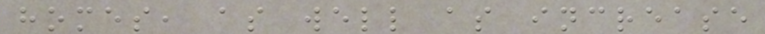homes, as well as increase
